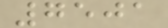7501
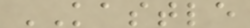KASTLE
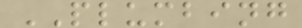PLUMBING
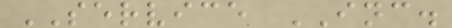SERVICE INC.
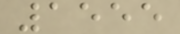1555
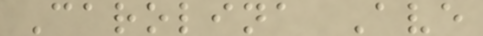Carolina Ave
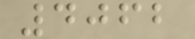4062
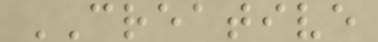CREATIVE
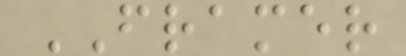FRAMER
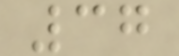37
